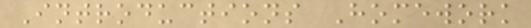Introductions Homework
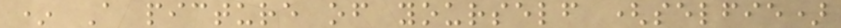* A picture of yourself (selfie)
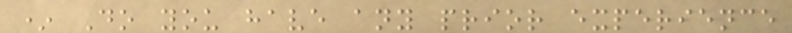* Do you have any prior experience
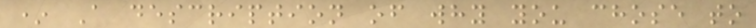* A description of why you chose to
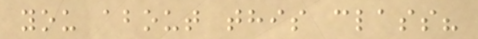you about this class?
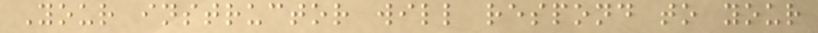Your instructor will respond to your
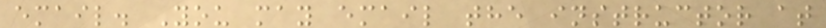email. You may email the instructor at
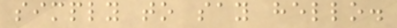simply to say hello.
